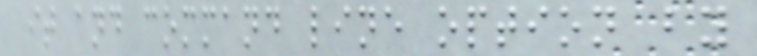it and command line option by
